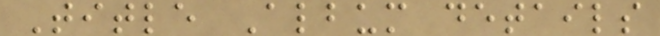Title Album details
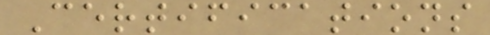Certifications
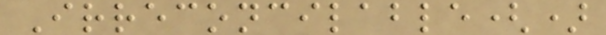Irreconcilable()
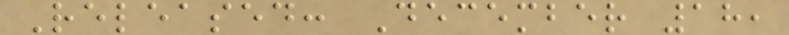Released: December 18,
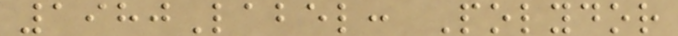1980Label: Polydor
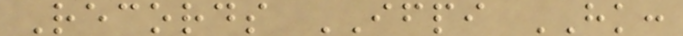Records IFPI HK:
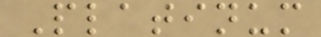Platinum
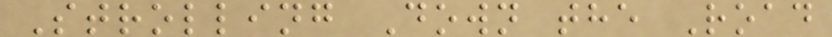Strolling Down the Road
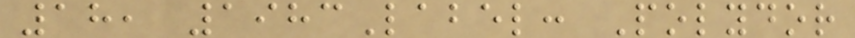18, 1983Label: Polydor
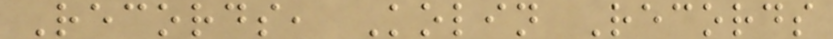Records, Kolin Records
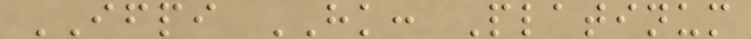IFPI HK: Platinum
